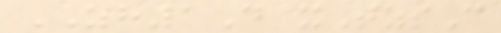ZH1D xTzsC
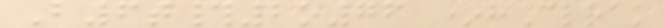B6t#2o76 *hClrak
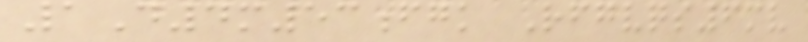1D4m53fgk Rfgvqs6mv
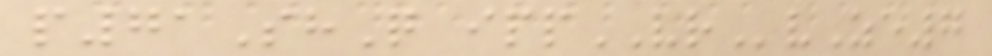p71ShQ ippVRvZe7
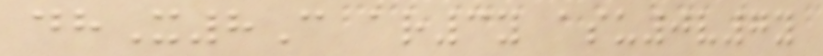dhX8C ar3y asu0v7y
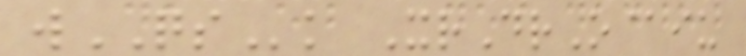wQSk XrDrO@iu
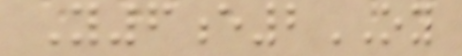Y6e2OY
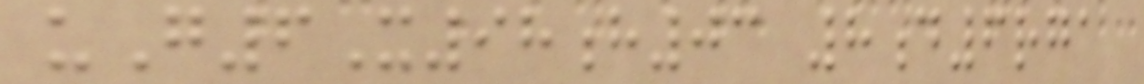uG6X98h03 8d6rga
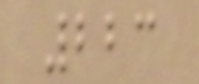223
